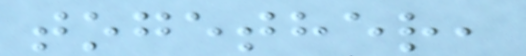together,
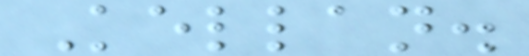Kellan.
